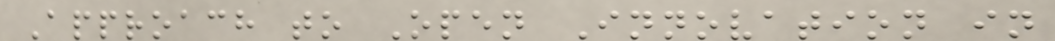Approach to Open Innovation in
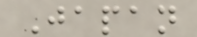Japan
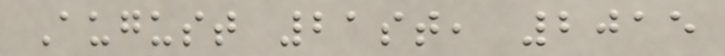August 21st, 2015
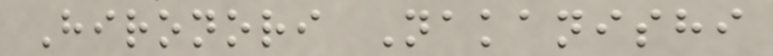Hironori Nakanishi
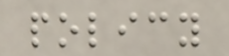policy
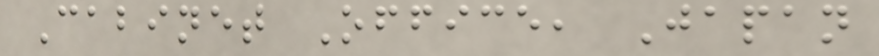Cabinet Office, Japan
